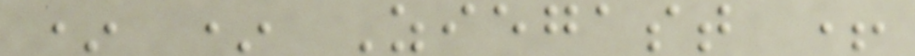* * Ziegast +
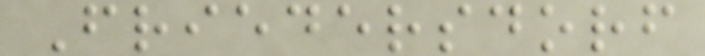Friedersdorf
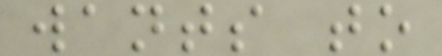wants to
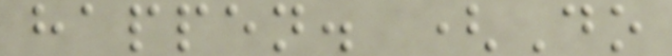happen. (Do
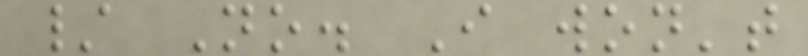/ No. I won't
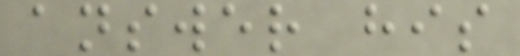answer his
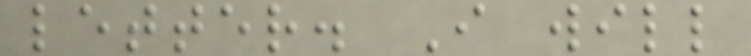letter. I will
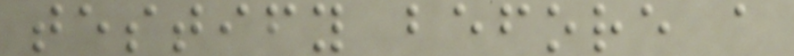testify before a
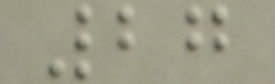27
